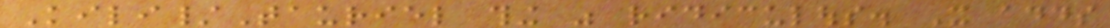Kili/Tauriel thing was ridiculous. It adds
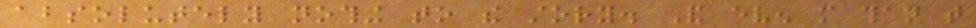absolutely nothing to the story. And even more than that
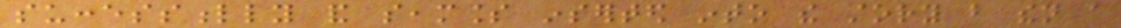successfully and seamless inserted into the story but then a
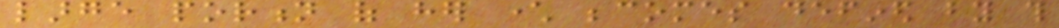large portion of her character becomes defined by this
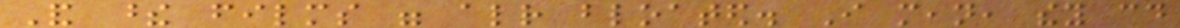And these films were already bloated. I mean, they could
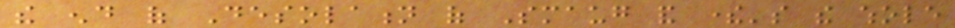the end of Desolation of Smaug and there's the whole
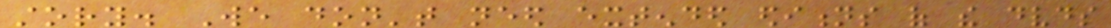story. We don't need extended editions of the dvds
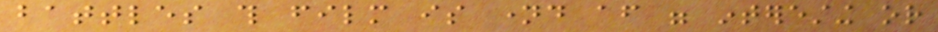battles this film is named after were interesting or
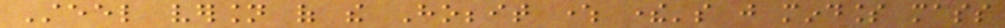Steel version of the Hobbit where there's just mindless mass
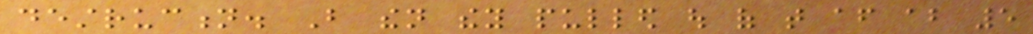destruction. But then they pulled out of that after about 5
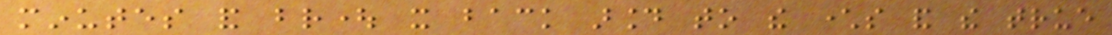minutes and brought it back around to the characters and the true
